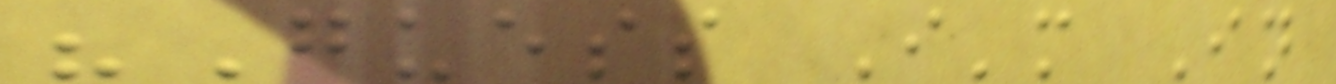"Guess I'm In
